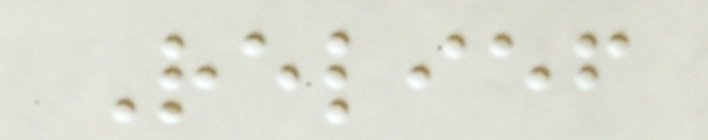Relief
